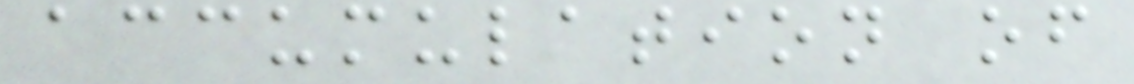accumulation of
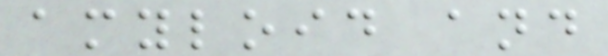amyloid and
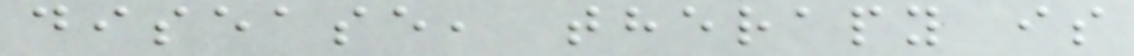disease, therapy is
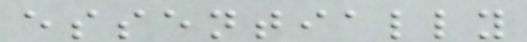essentially
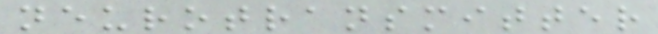neurotransmitter
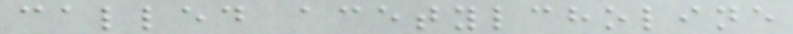called acetylcholine
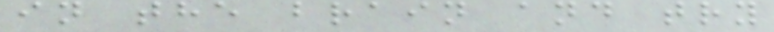in the brain and try
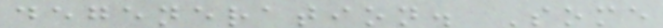degeneration. Some
